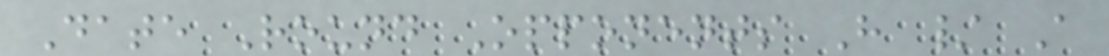Date Round Opponents H / A
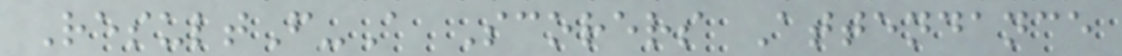ResultF-A Scorers Attendance
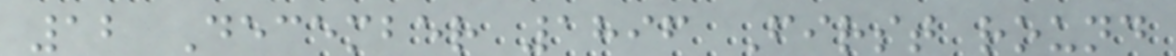12 December 1896 First round
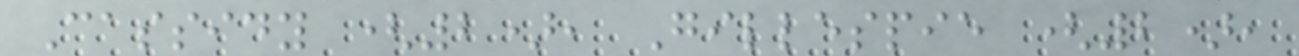Cassidy (2), Gillespie (2),
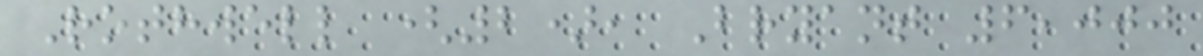Rothwell (2), Bryant 6,000
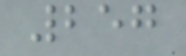257
